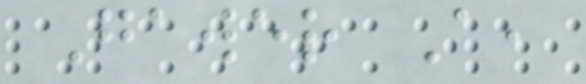Gawer A,
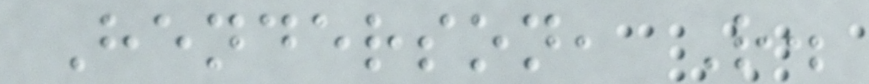Henderson, R.
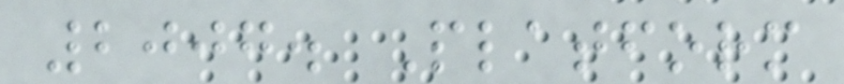2007. Platform
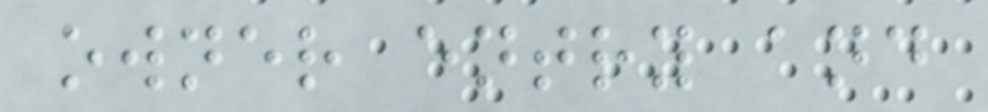owner entry and
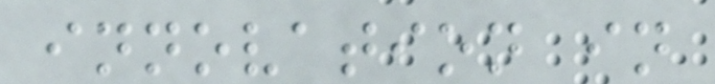innovation in
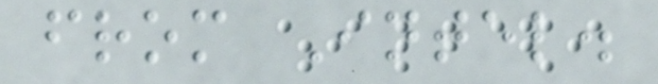from Intel.
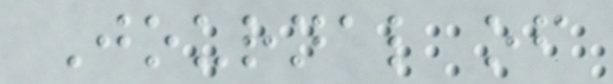Journal of
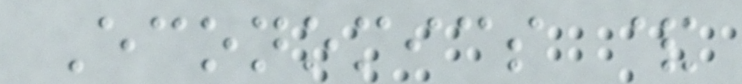Economics &
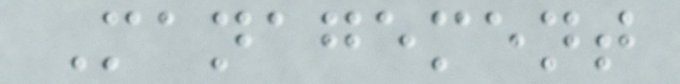Management
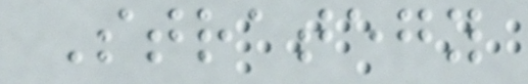Strategy
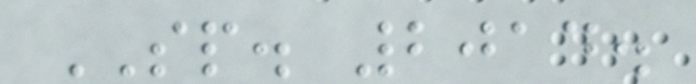SP. 2014.
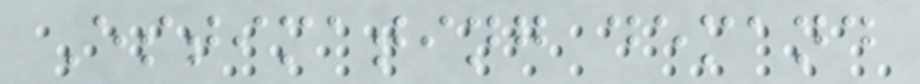Estimating demand
